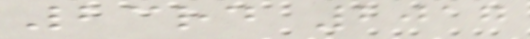23rd 2017
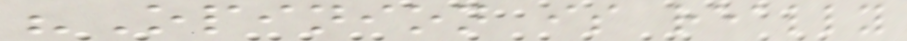"Opinion is really
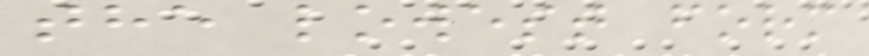the lowest form
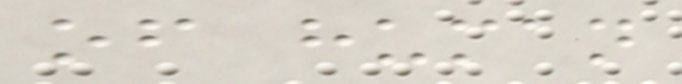of human
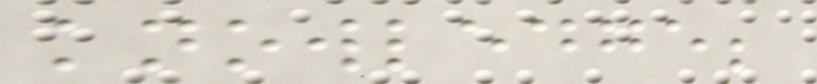knowledge;
